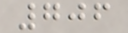706
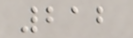212
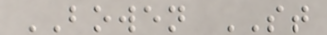BOWEN ST
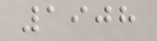1908
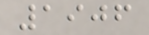1906
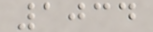1034
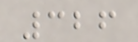326
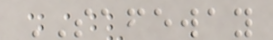SAFEWAY
